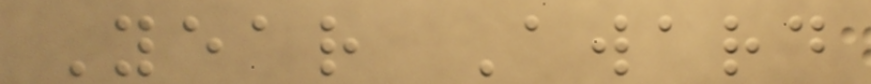Year Award
